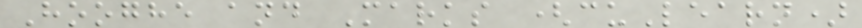Hooghe and Marks (cuLearn)
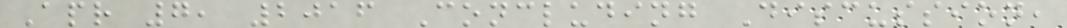Apr 7, 2016 Concluding Discussion,
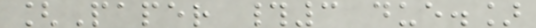[Paper #3 due.]
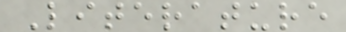Literature
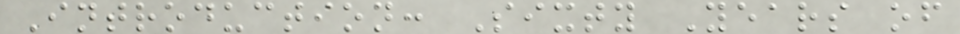Introduction: Sixty Years of
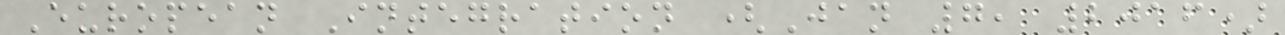European Integration (Jan 7, 2016)
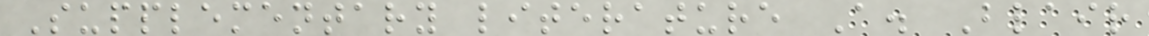Supplementary literature A. Blair
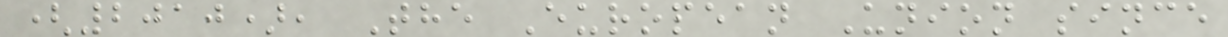(2010), The European Union since
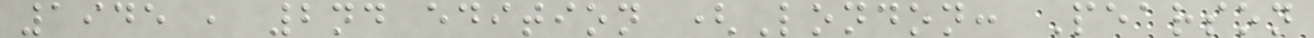1945 , 2nd edition (London: Pearson
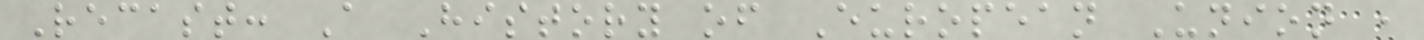Recast: A History of European Union ,
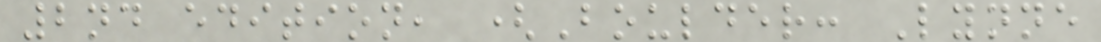2nd edition, (Boulder: Lynne
